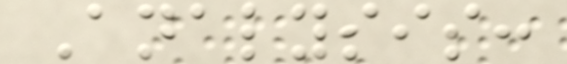Analysis:
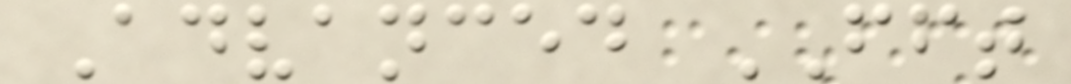Advanced FFT
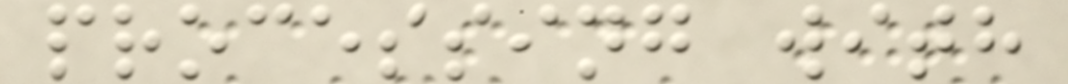processing with
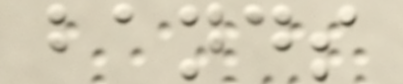bands
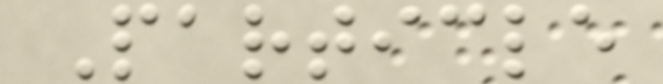Particle
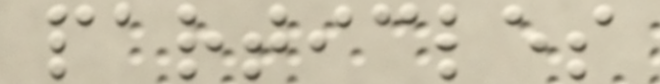particles
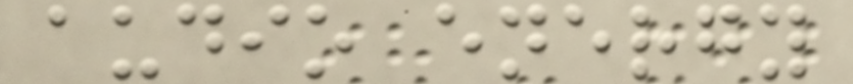audio energy
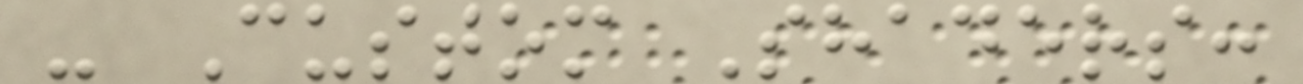- Custom Shaders:
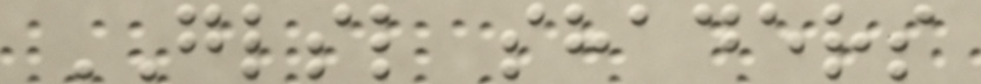GLSL shaders
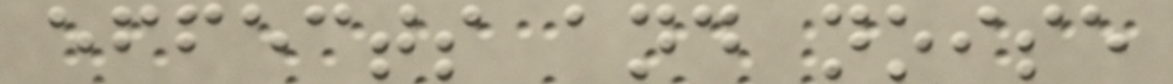effects and noise
